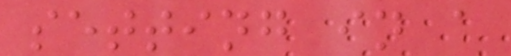setting in a
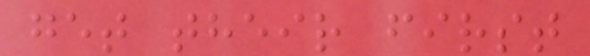get their first
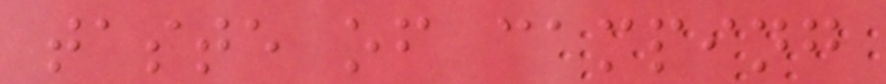taste of camping
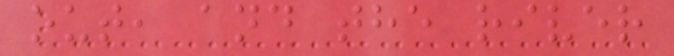out, and the river
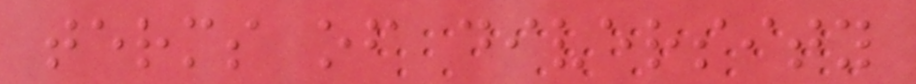terms of diversity
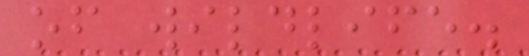of wildlife.
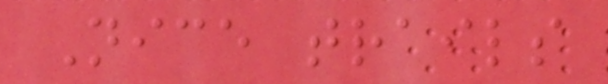Nice trails
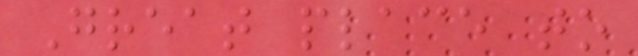Great place to
